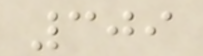309
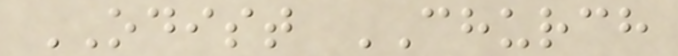ODIST CHURCH
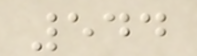544
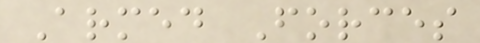Armed Forces
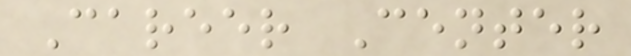Career Center
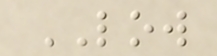LOW
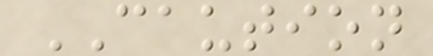CAUTION
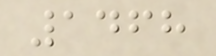1468
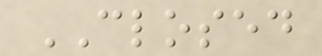CLOSED
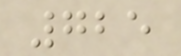725
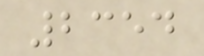2354
